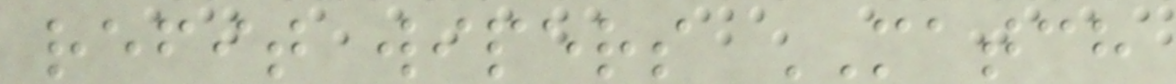refit wipers MATCH
